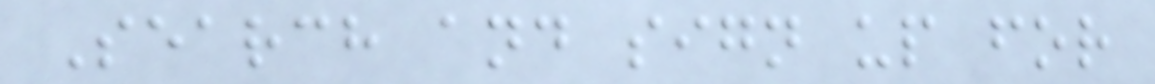Search and sign up for
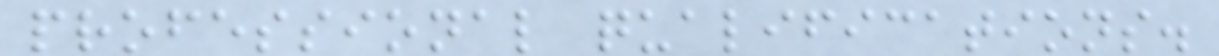professional qualifications.
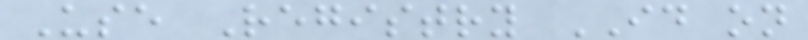Use Registry ID on
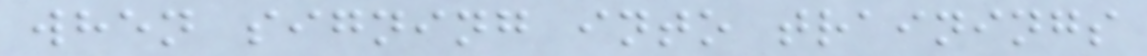when signing into trainings
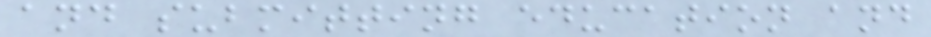and submitting education and
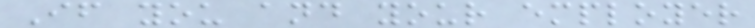If you and your employer
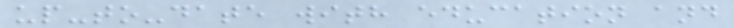up-to-date with education and
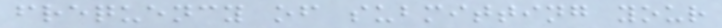frequency of submitting your
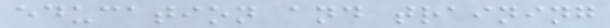education and training
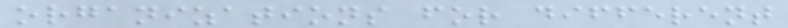organizations for different
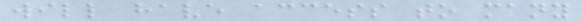will have access to many
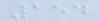154
